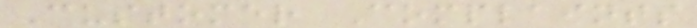Customer Complaints
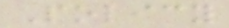Policy
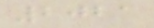2021
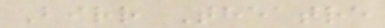Birr Theatre
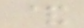&
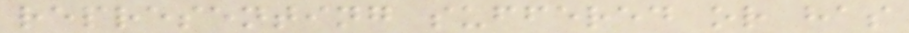representing suffered or has
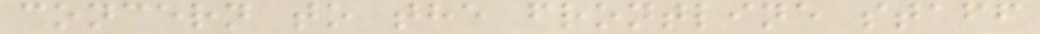concern to the frontline staff
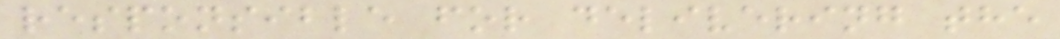responsible for delivering the
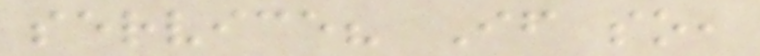service? If so,
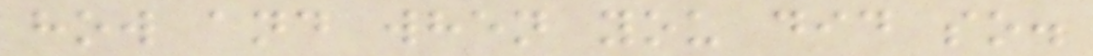how and when you did so.
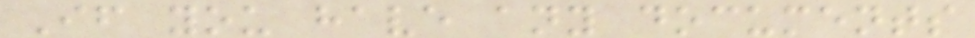If you have any documents
